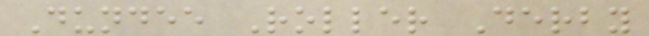Dundee Roller Derby
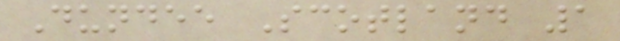Dundee Scotland 1
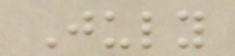July
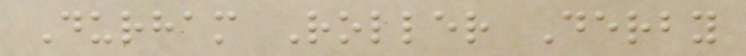Durham Roller Derby
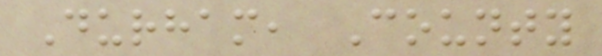Durham, County
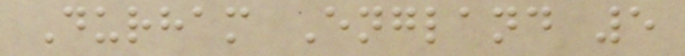Durham England 5
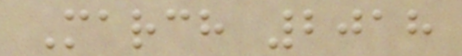March 2018
